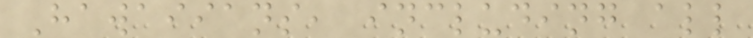Hawaiians, including all
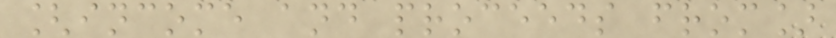[income and proceeds from]
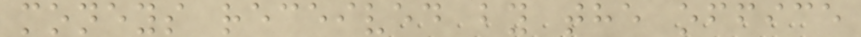moneys received by the office
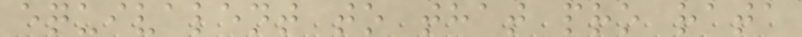equivalent to that pro rata
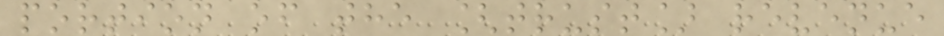portion of the [trust] revenue
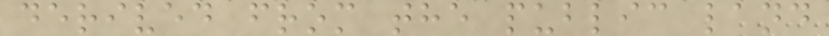derived from the public land
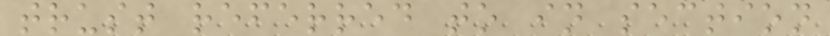trust referred to in section
